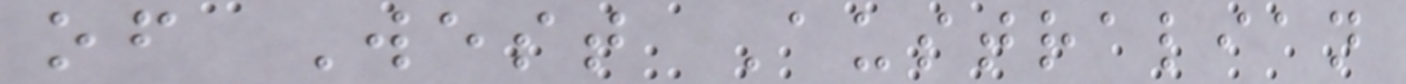of West Australian
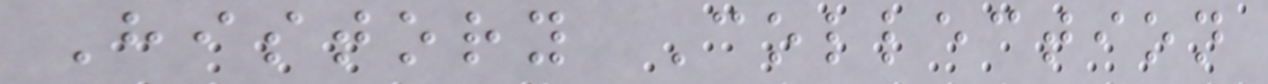History Collection
